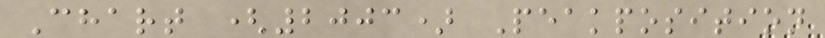Chart (2003) Peakposition
